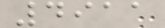4911
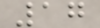17
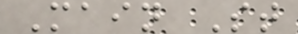Main St
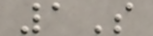1S
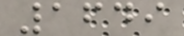1649
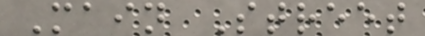Main Street
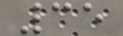35
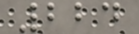224
